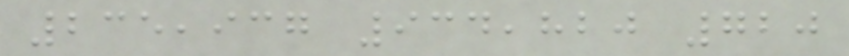235,937 934,820 720
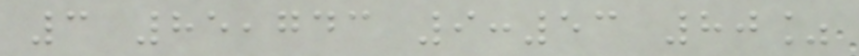3 85,743 9:53 80%
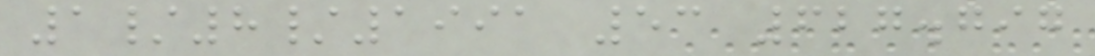1/8/1991 53 627.797
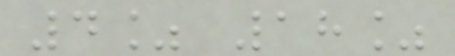4% 18%
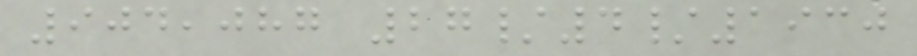904,087 27/4/1930
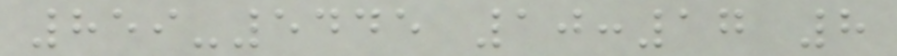859-5445 10:17 8
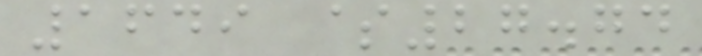1649 $27.74
